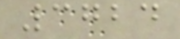3724
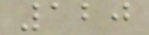120
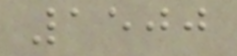1500
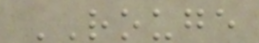ROUGE
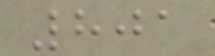801
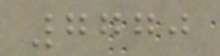7770
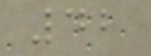42
